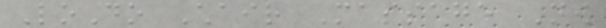LoDo Chair Massage Now
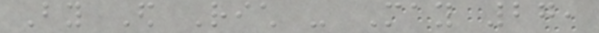By Ed Rich - May 27,
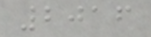2016
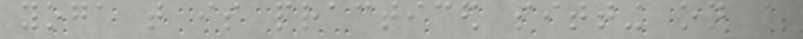yoga that is practiced sitting on a
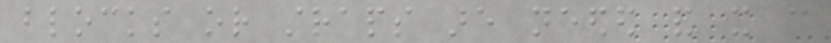blocks or straps are needed and it can
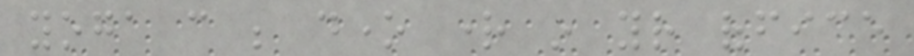yoga can be done right in your office
